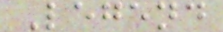Legend
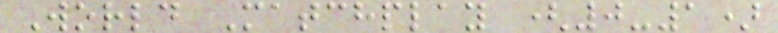World Matchplay (0-1)
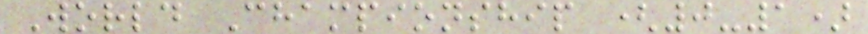World Championship (0-1)
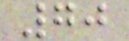70
